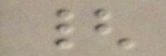{
